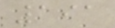191
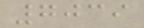7039
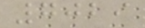7029
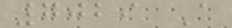7029 A
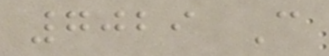7029 C
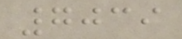7039
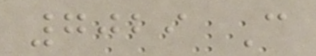7029 C
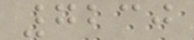7230
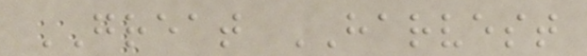GREAT HARVEST
